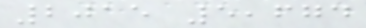2015 5,674
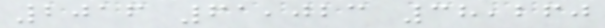2016 61,023 38,260
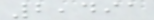2,491
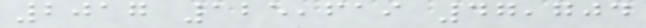2017 125,619 47,704
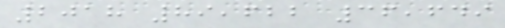2018 89,622 36,649
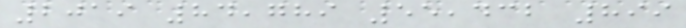2019 84,789 55,432 899
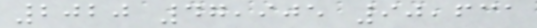2020 47,905 90,631
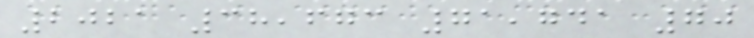2021 38,673 71,741 70
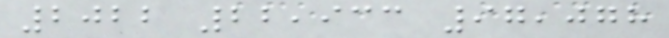2022 22,933 97,078
